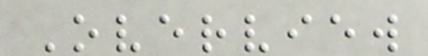Overview
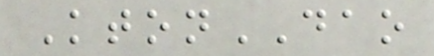KtonDAO
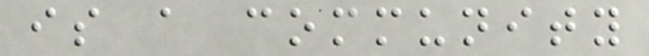is a community
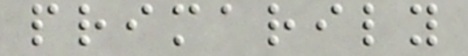primarily
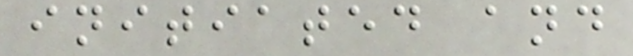initiated and
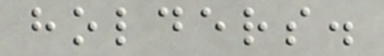holders.
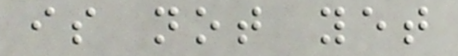is not yet
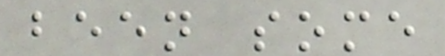been some
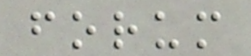forum
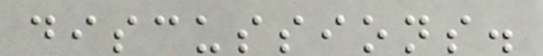discussions.
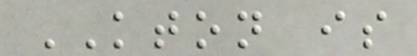KTON is
